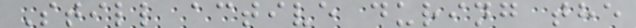Still active during the
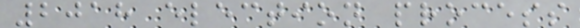2018 election process
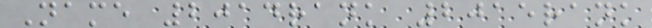Name 2014rank 2015rank
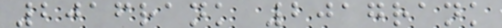2016rank 2017rank
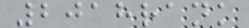2018rank
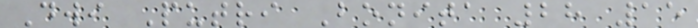Dwi Putri Bonita 28 15
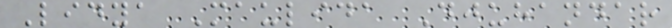Lidya Maulida Djuhandar
